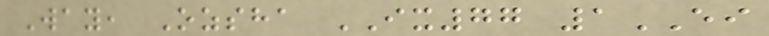Way, Ozsha IX77 1EI
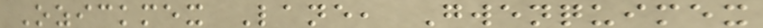Ozickmex Lane, Gwenquimex
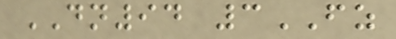DN94 3FZ
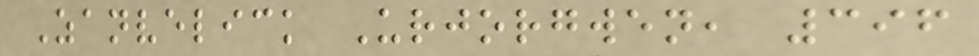Zanvelick Urjorgwen, 396
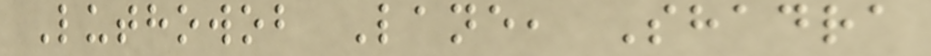Luthowob Lane, Shadra
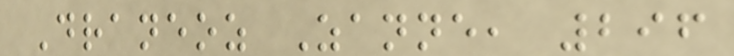Draneoz Zanne, 296
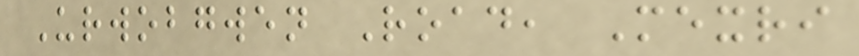Urwobgwen Road, Mexri
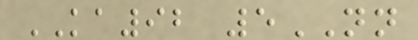KA92 5NN
